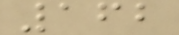162
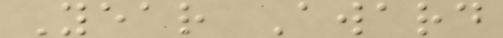Year Award
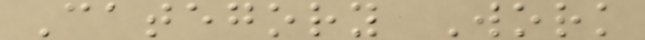Category Work
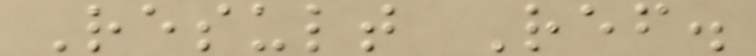Result Ref.
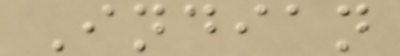Indian
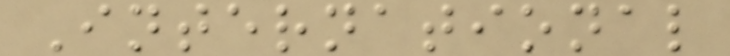International
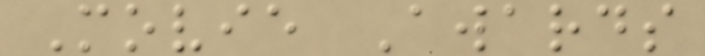Movie Awards
